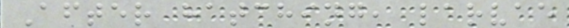After hatching, larvae
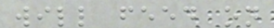will feed on
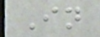In
